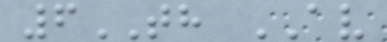6TH AV
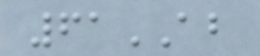61AB
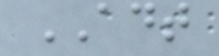ADT
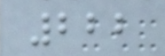222
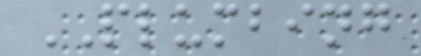PLUMBING
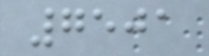7501
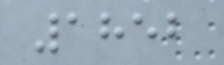1852
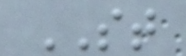ST
